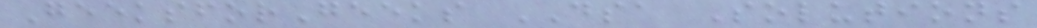GeeksforGeeks DSA Solutions
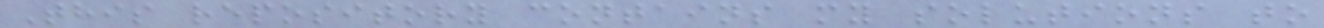This repository contains my solutions to
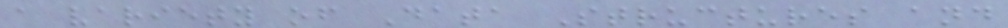a variety of Data Structures and
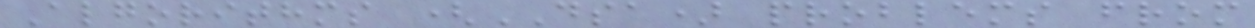Algorithms (DSA) problems from
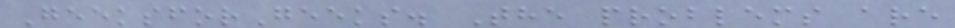GeeksforGeeks. The problems are
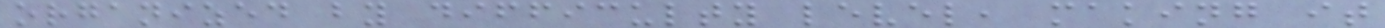organized by difficulty level, making it
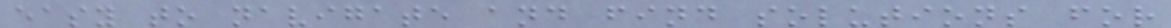easy to navigate and find solutions for
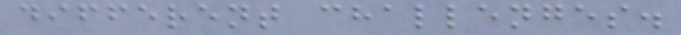different challenges.
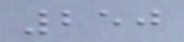250
